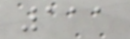111
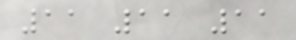11 11 11
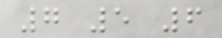7 5 6
